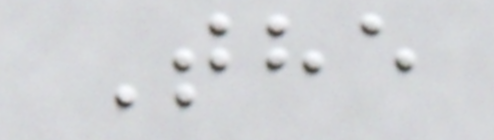The
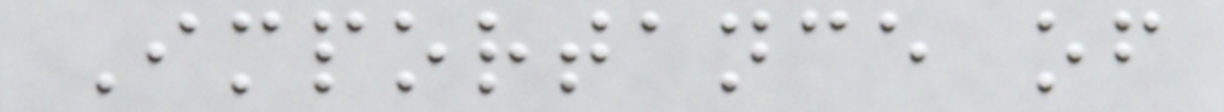Importance of
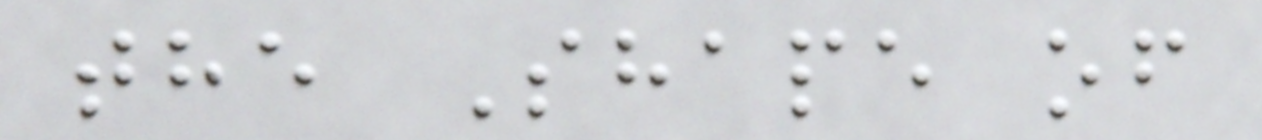the Shape of
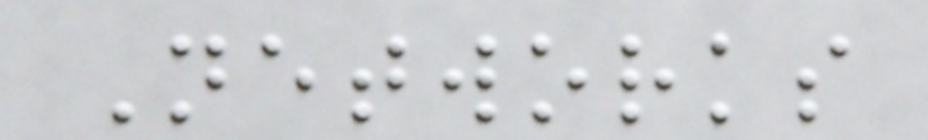Networks
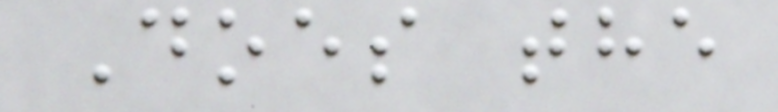Does the
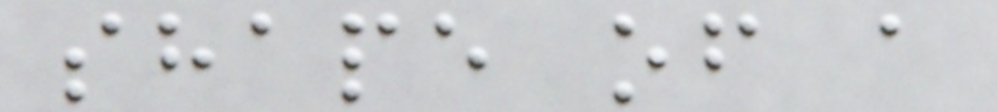shape of a
